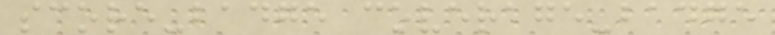score-badge coverage-badge
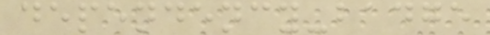dependency-badge
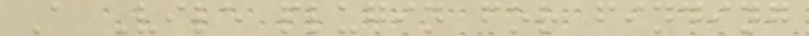A Vile plugin for finding
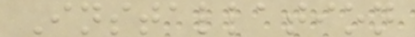Installation
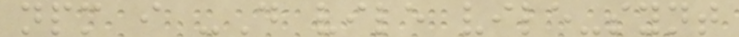npm i -D vile vile-synt
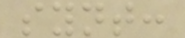synt:
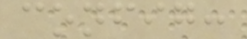config:
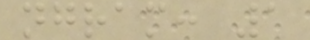ngram: 1
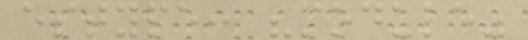estype: "module"
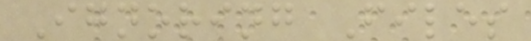Ignoring Files
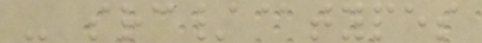- src/@types
